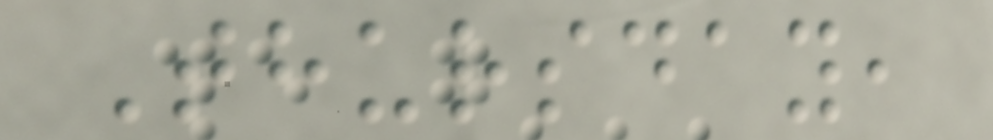Thursday,
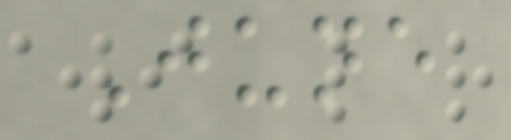June
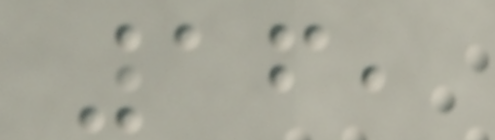16,
